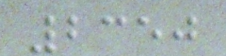2350
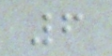6
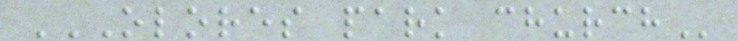OLORES PARK CHURCH
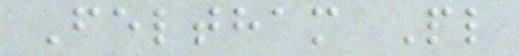Feltham Pl
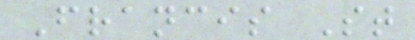Francis St
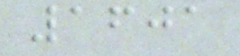1601
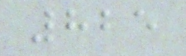825
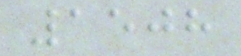1508
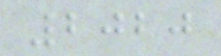2020
